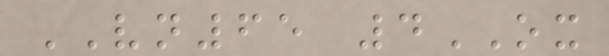VN65 4OX
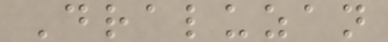Draluzan
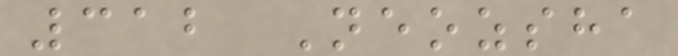312 Neozsha
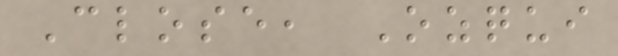Close, Ozqui
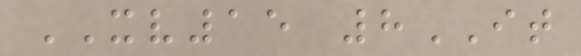XV15 8IT
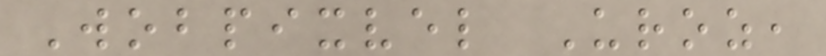Wobpixvel Uroz,
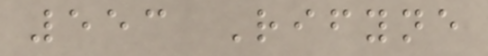553 Rifyne
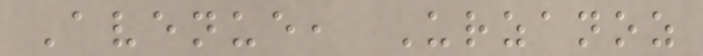Avenue, Urzanoz
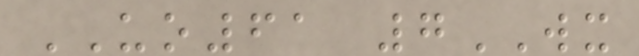UO61 7WX
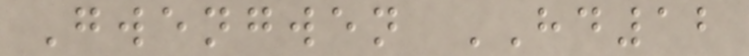Gwengwen HD12
